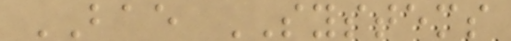BAE SYSTEMS
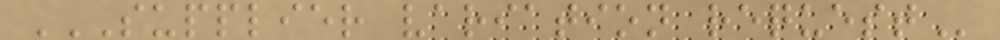SUPPLIER VARIATION REQUEST
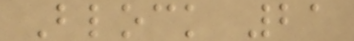Block 21
